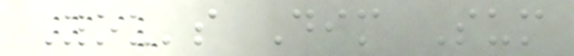You's Dim Sum
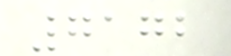7172
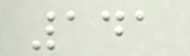141
